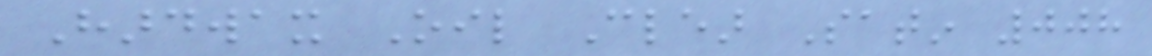Hardwax Oil Clear Satin 008
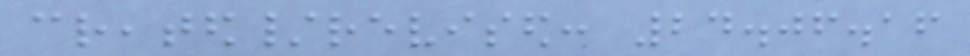created/revised: 24.06.16
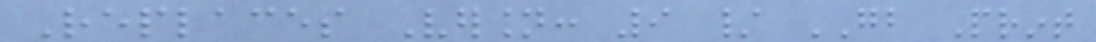Replaces Version: 9 / GB Print
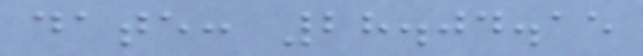date: 28.04.15
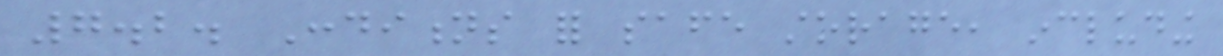7.2. Conditions for safe storage, including
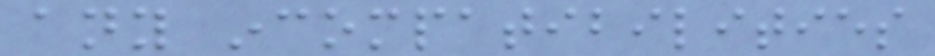any incompatibilities
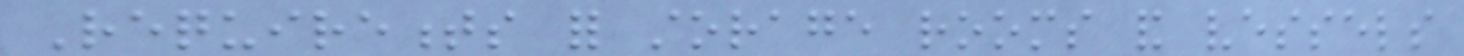Requirements for storage rooms and vessels
